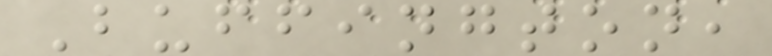Buffington,
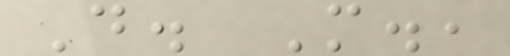D. M.,
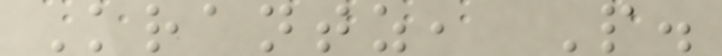Krantz, P.
